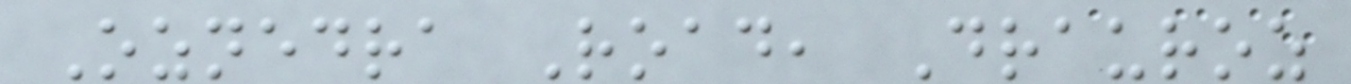Oznedra Road, Drauroz
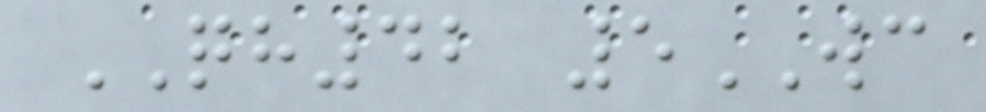QH42 5WC
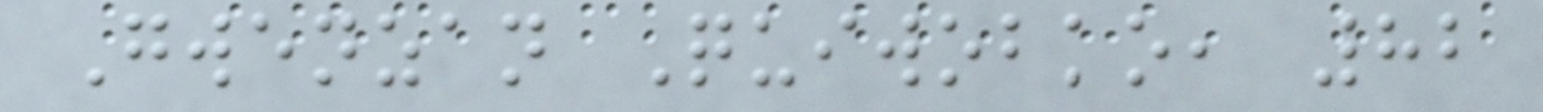Gwenzan Quiwobko, 82
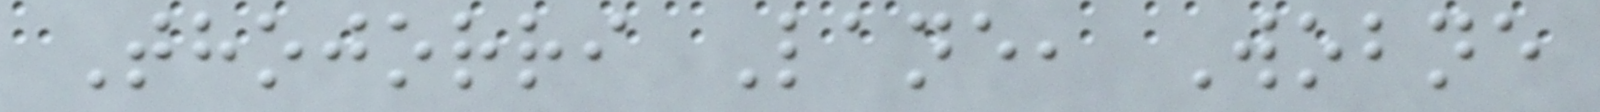Thojorri Lane, Wobne
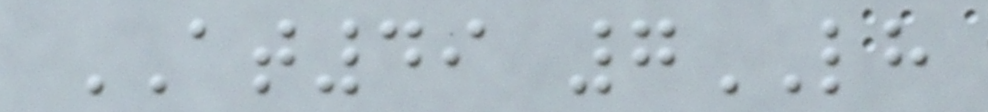AT49 7LH
